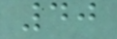40
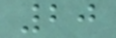20
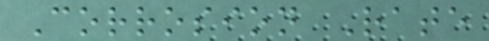Corrosion Rate
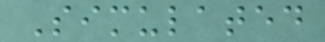Simulated
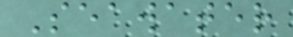Seawater
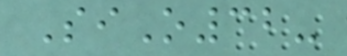SiO32-
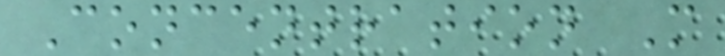Concentration M
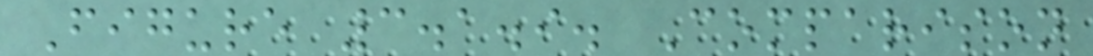Figure 3.1.9. Comparison
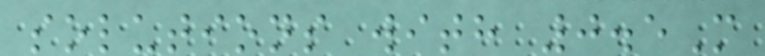solutions with 0.5M
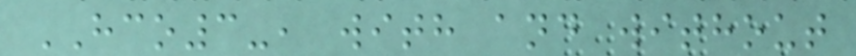HCO3-, with and without
